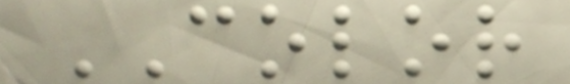COLOR
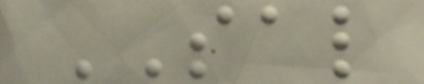SAL
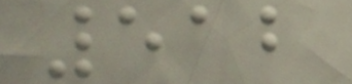512
